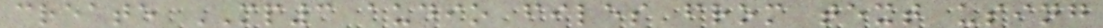create MP3 audio files from text using
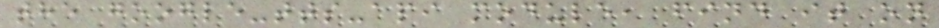the google-tts-api module, find it on
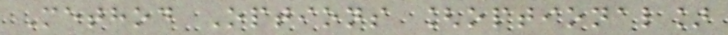Method Options [optional]
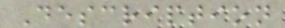Description
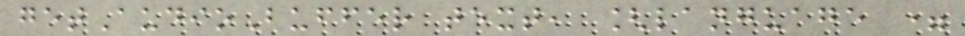getAudioBuffer text, [language =
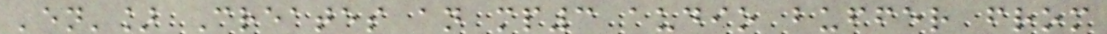'en'] Creates an mp3 audio buffer from
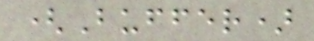(Buffer)
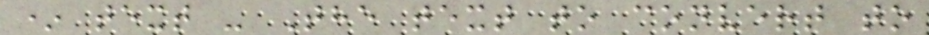* text - The text to convert to
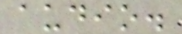audio.
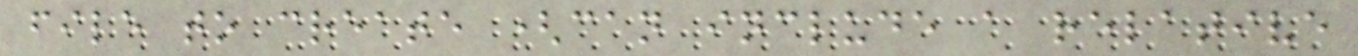file to create (can include a relative
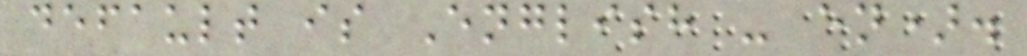default is English - en).
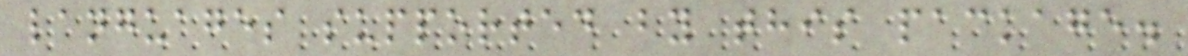languages supported by this package.
